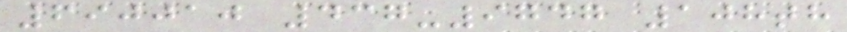690010 437-9747 108th
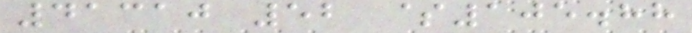41310 52 $105.88
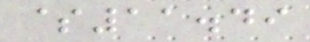$11.49
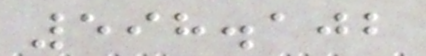598.102
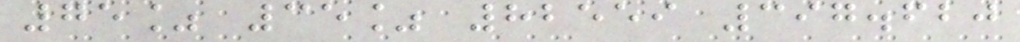75% 35% 82559 397.620
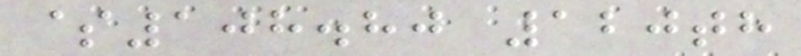$108.80 120th
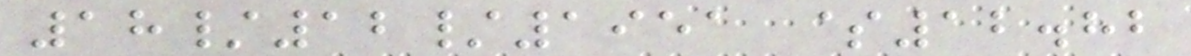18/12/1951 $12.82
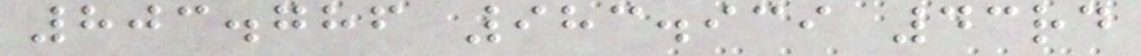803.786 983.939 43rd
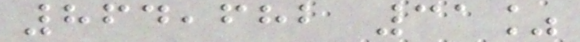864,682 31%
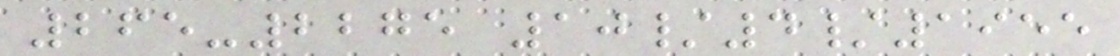265-2275 10/4/1955
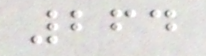264
